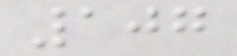107
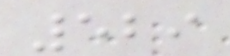529
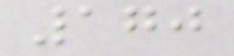170
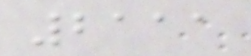2111
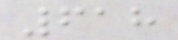618
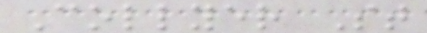Collyer St
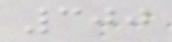300
